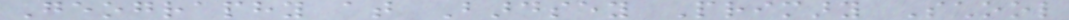Geography at Bardsey Primary School
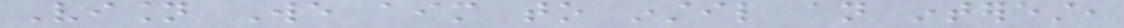Vision We aim to instil an interest,
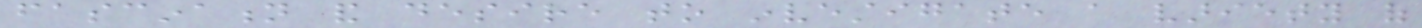fascination and desire to investigate a variety of
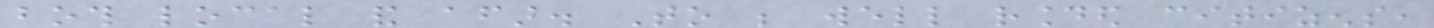both local and afar. To be well rounded citizens,
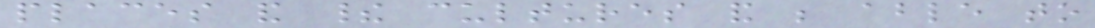places and their cultures and be able to
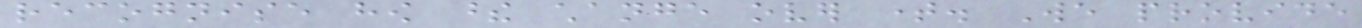recognise how these change over time. We provide
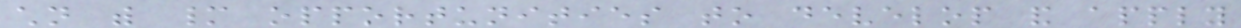children with many opportunities to develop and apply
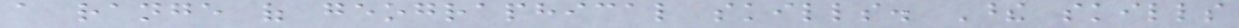a range of geographical skills. These skills
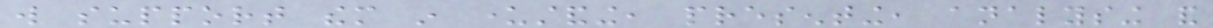will support them in understanding, presenting, analysing and
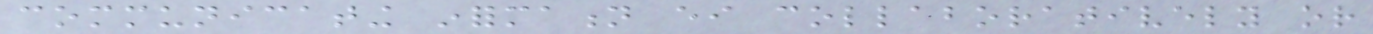communicating information either collaboratively or
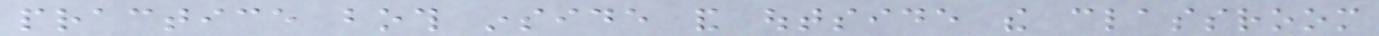practice both inside and outside the classroom
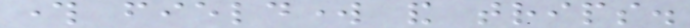through fieldwork and trips.
